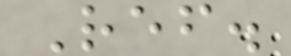Ref.
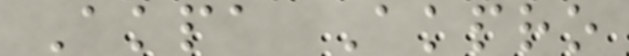Akpa Akpro
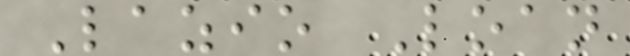Lazio Loan
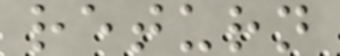return
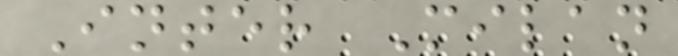Inter Milan
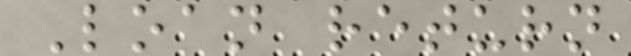Loan return
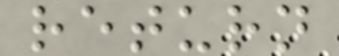return
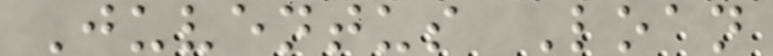Juventus Loan
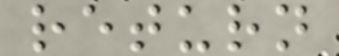return
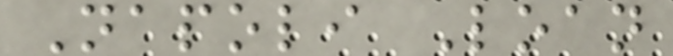Napoli Loan
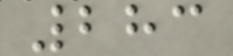283
